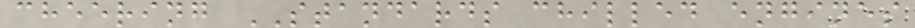cheering STANDARDS chilled engines
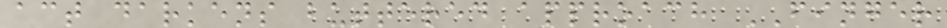act darkens buttered approach FINGER
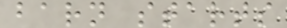barn starts
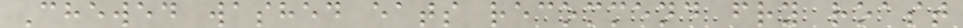Chewed washed eats recommend fry roast
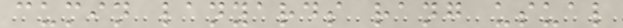cumin lanyards rang usual
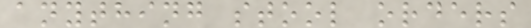anything stool orders
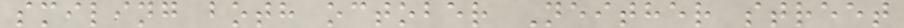smiling both october Neither street
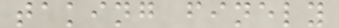taking finely
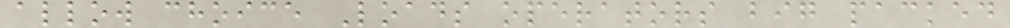allow choice Loads operators big packed
